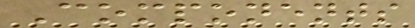Components
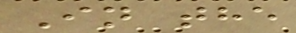In the
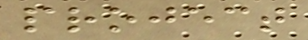project
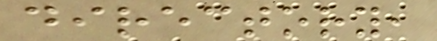directory,
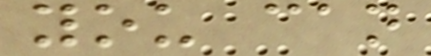you can
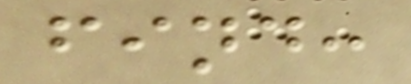find:
